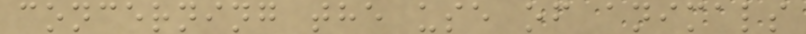concerning the use of animals
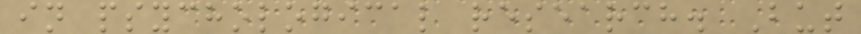in psychological research. But
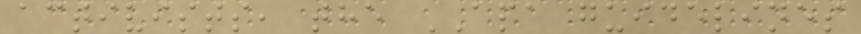activists, the APA guidelines
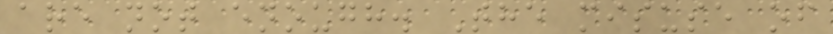are not enough. The misuse of
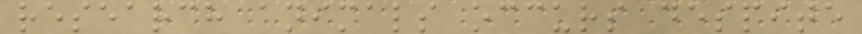research animals occurs despite
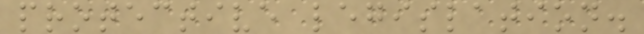protective legislation.
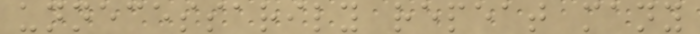unnecessarily repeat many
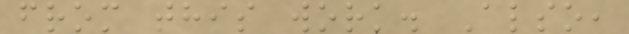from this work. Also,
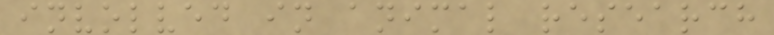involved in animal research
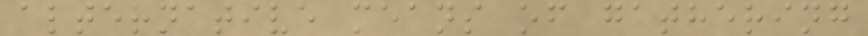alternative means of gathering
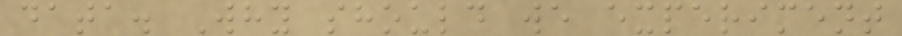data. Why should we experiment
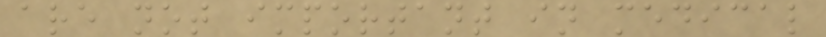are not important in medical
